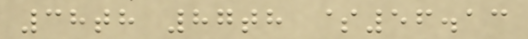38th 87th $56.13
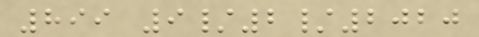899 9/2/2020
